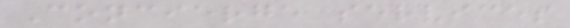Concierge services
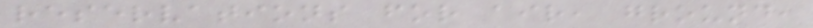reservations for air, ground,
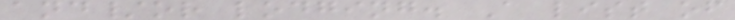and/or lodging. A list of
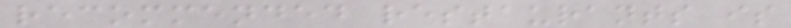recommended restaurants is
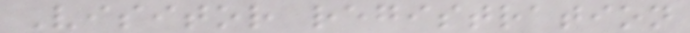Visitor registration
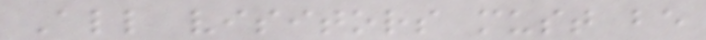All visitors must be
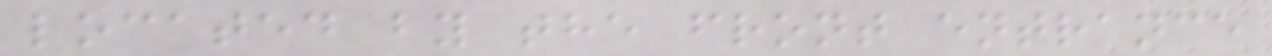located by the front entrance
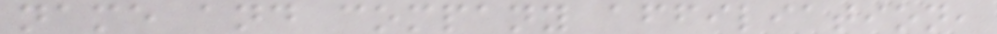name and company affiliation,
